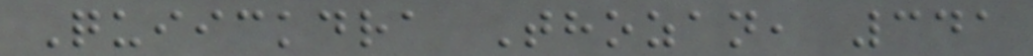Quiickdra Thozan, 341
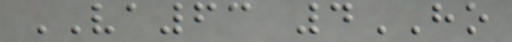VA63 4HO
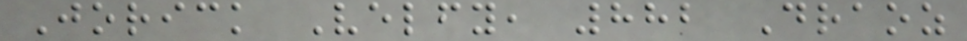Jorick Velfy, 882 Draoz
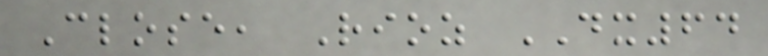Close, Rioz DX64
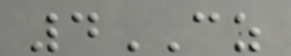4CZ
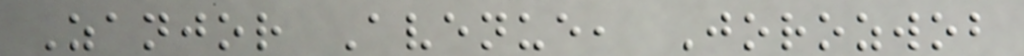Zanjor Avenue, Jorozwob
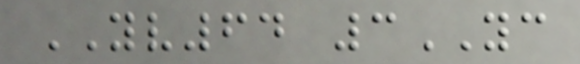YV64 3YC
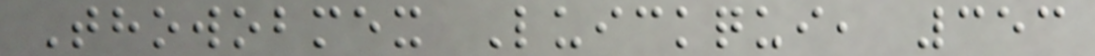Thowobmex Luickqui, 353
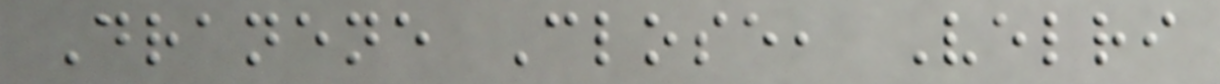Dranene Close, Velri
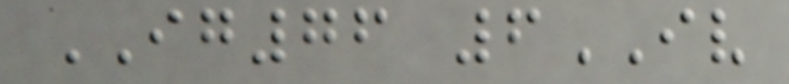IG76 6IV
